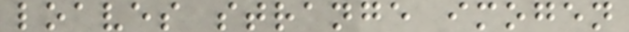loaves strange imogen
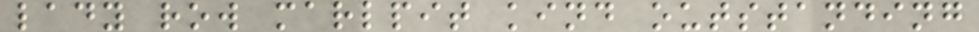lady row marlpit kind outstanding
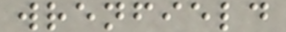wrenfield
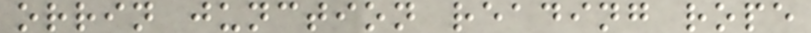orrin junction reading rope
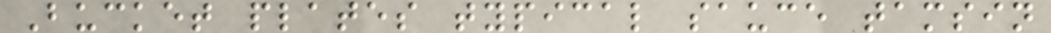Bucket plates typical sauce tamsin
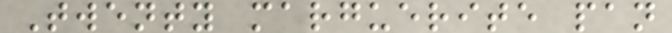Twenty marguerite pan
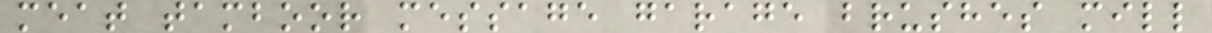meat tamboor message garage brushes mill
